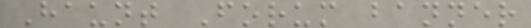Haunt Forum banner
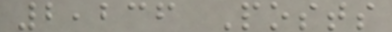2,236 Posts
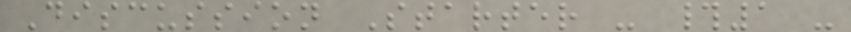Discussion Starter - #1 -
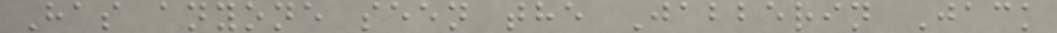Has anyone seen the Jabberin Jack
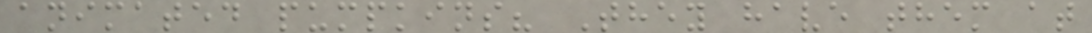animated pumpkins? They have them at
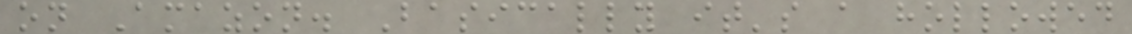on Amazon. Basically it's a hollowed
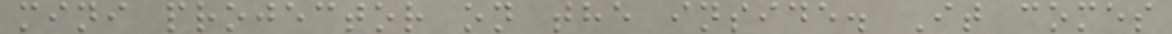mini projector on the inside. It comes
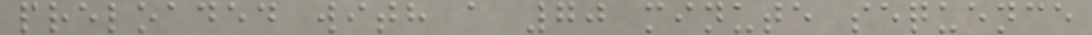preloaded with a 70 minute sequence
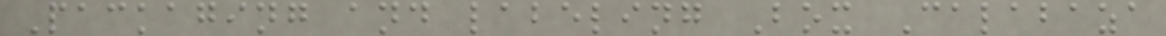Packaging and labeling Box Calabaza
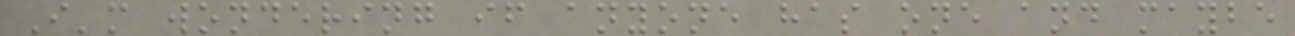I'm wondering if anyone has one and maybe
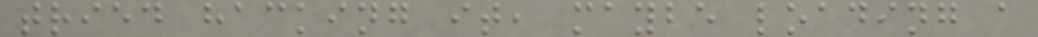tried hacking it, maybe loading a
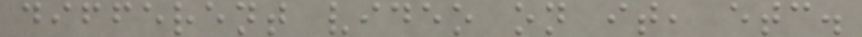different video on it, etc.
